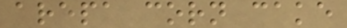arepa corn cake
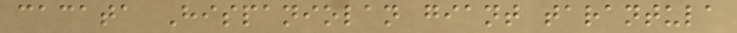cacata Hispaniolan giant tarantula
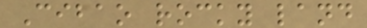Cibao rocky land
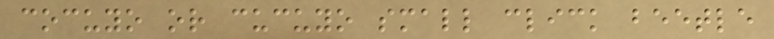cocuyo or cucuyo small click beetle
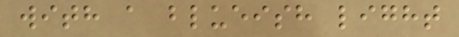with a blueish light
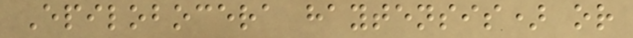Epilobocera haytensis) or
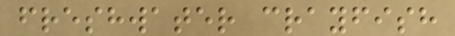freshwater crayfish
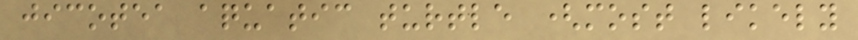jicotea aquatic turtle (most likely
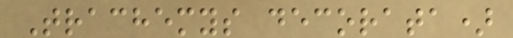Trachemys decorata)
